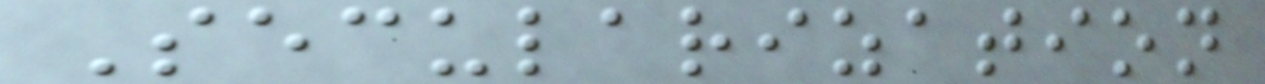Secularization
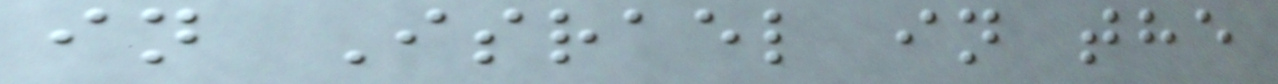in Israel in the
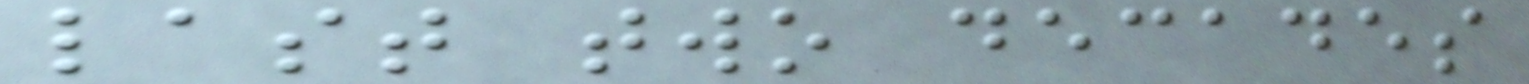last two decades
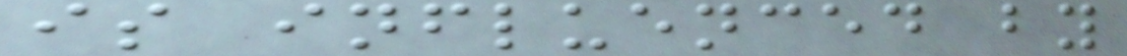is influenced by
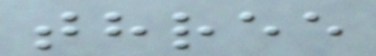three
